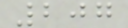207
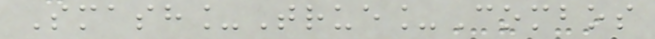Smash_True_Combos
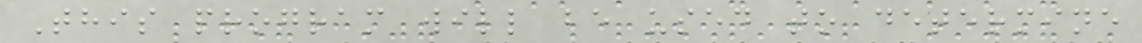This program will be used to determine
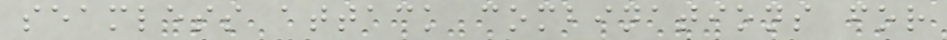seamless attack combinations for
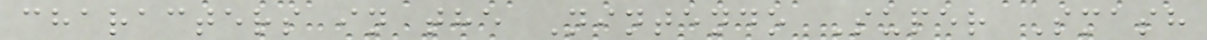characters in the Nintendo Super Smash
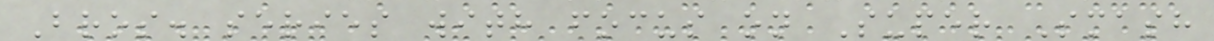Bros. series with focus on Super Smash
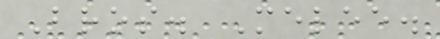Bros. Melee.
